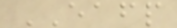EAFP
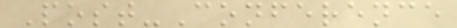Post-Conference
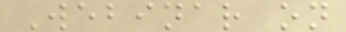Webinar on
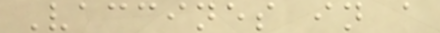Vaccines in a
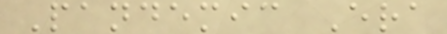Pandemic Era
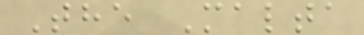The Malta
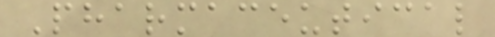Pharmaceutical
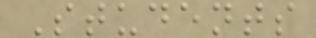Students
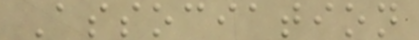Association
